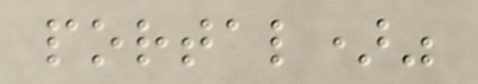portal)"
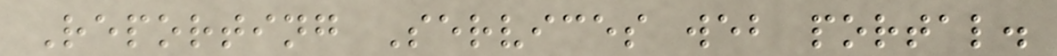Reporting Services web portal.
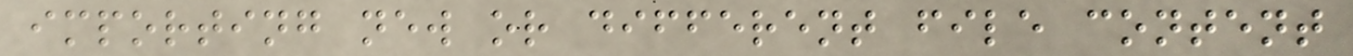importing new or different file content
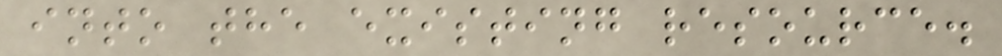into the existing resource.
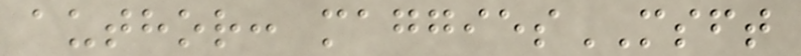author: maggiesMSFT
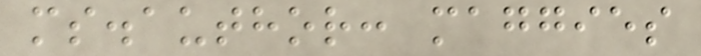ms.author: maggies
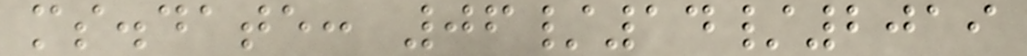ms.date: 06/14/2019
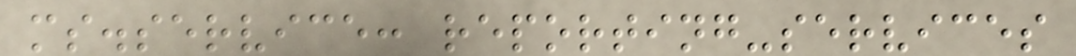ms.service: reporting-services
